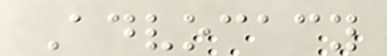Advocacy
